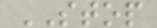STOP
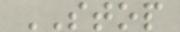STOP
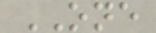ONE
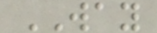WAY
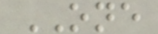ONE
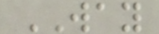WAY
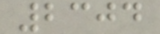2304
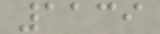1139
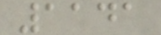1141
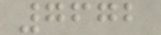7672
